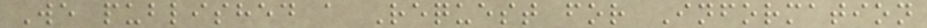We published a Request for Information
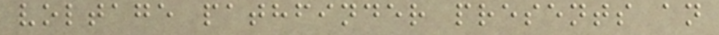voltage pathfinder presents an
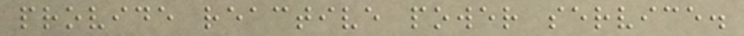provide reactive power service.
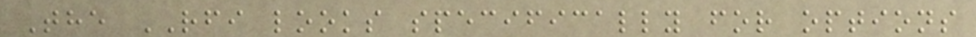The RFI looks specifically for options
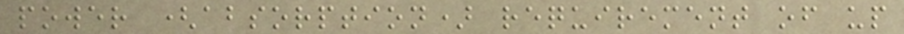power (absorption) requirement of up
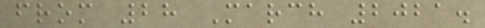from 28 March 2021.
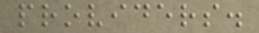providers.
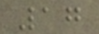17
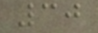30
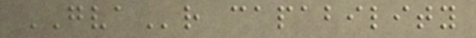GVAr capability
